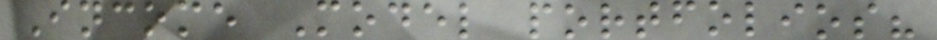Income Model portfolios?
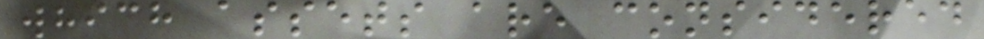which assets are considered
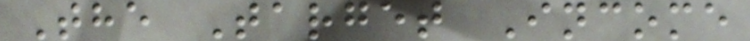The Target Income
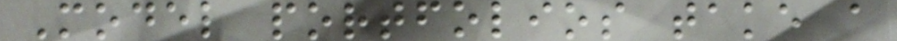Model portfolios take a
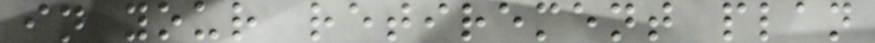in your retirement plan
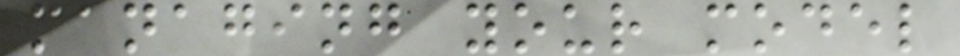managing your model
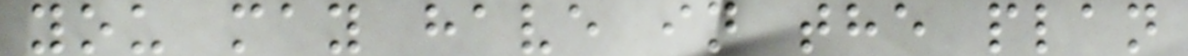you may have in the plan
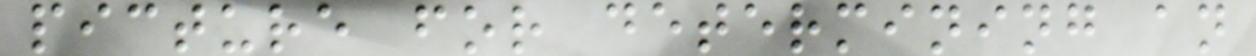picture for determining an
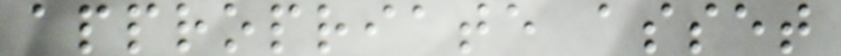appropriate asset
